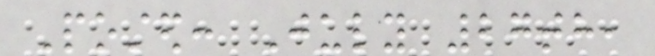Posted: July 27th,
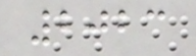2023
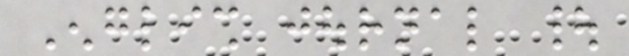English journal |
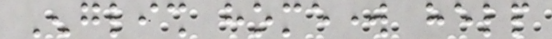English homework help
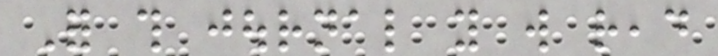For this journal you will read
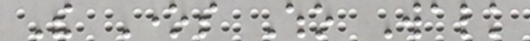The Ones Who Walk
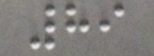89
